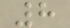8
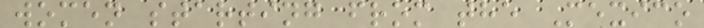women starting from the Mexico
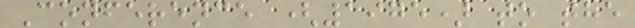Conference (1975) to the
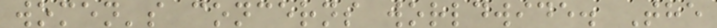women's concerns worldwide. The
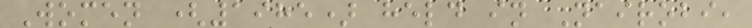Women (1985) held in Nairobi,
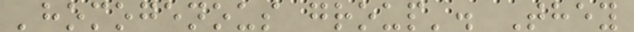'homogenous group'. They
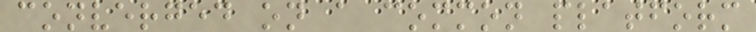converged on a common platform
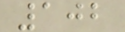102
